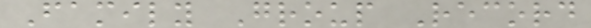Family Group Record
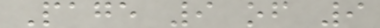Page 9 of 9
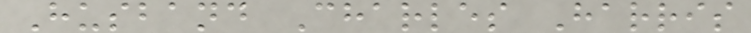Husband Charles Harris
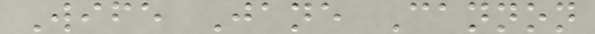Wife Jane Cannon
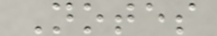Notes
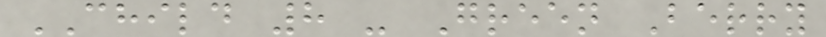CHILD 8 - Green Berry
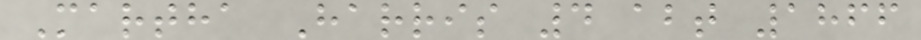Martha Harris 4 abt 1866
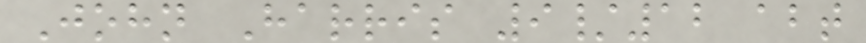John Harris 9/12 abt
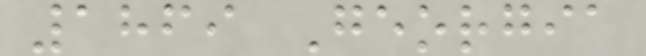1869 Georgia
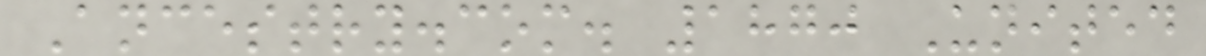Ancestry.com. 1870 United
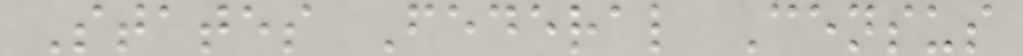States Federal Census
